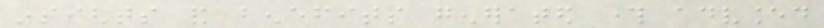insights and benefits generated through advanced
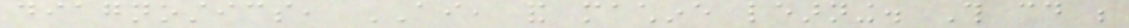diagnostics, AI, and machine learning. This could be
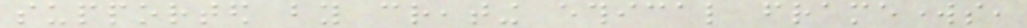supported by creating ethical frameworks,
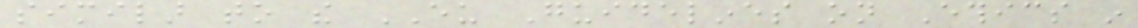similar to the EU Guidelines on Ethics in
